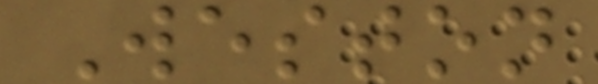Weston
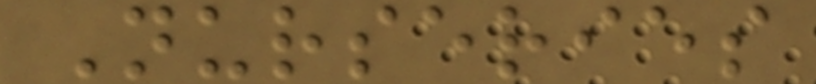Nurseries
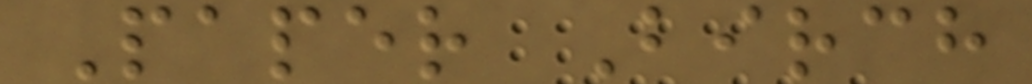Paper Birch
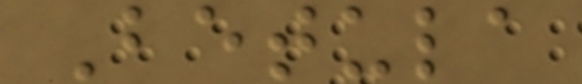Betula
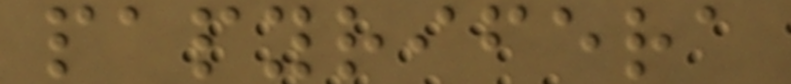papyrifera
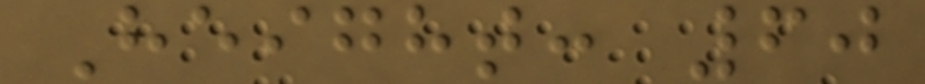Height: 60
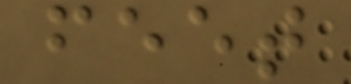feet
